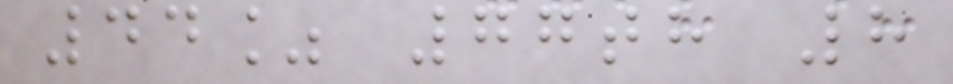44% 77th 8
